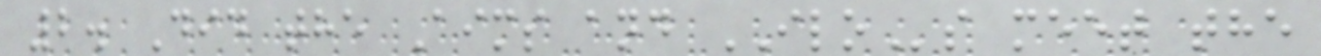2. Did the Aims and ILOs meet the
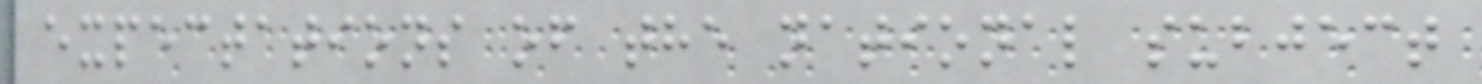expectations of the national subject
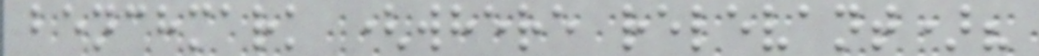benchmark (where relevant)?
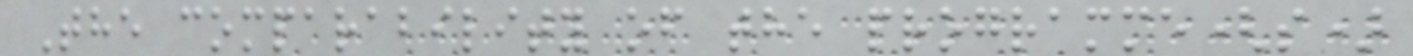The comparability of the programme(s)
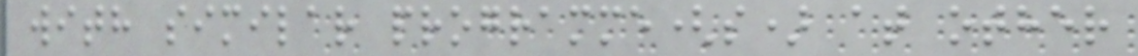with similar programme(s) at other
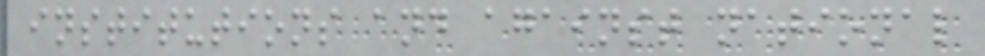institutions and against national
